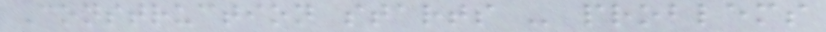Construction starts - problems
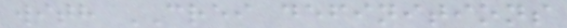with CREI definitions
